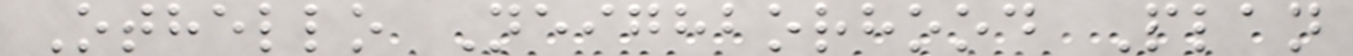Othello Neighborhood Plan
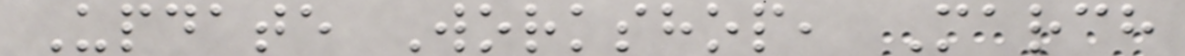Update Workshop, March
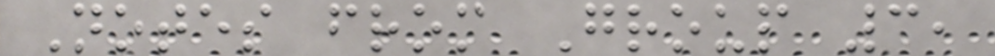Notes from Group 3,
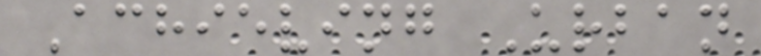Achieving Urban
